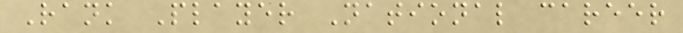Rank Player National career
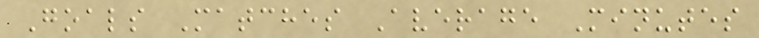Goals Matches Average Minutes
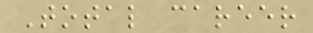Total career
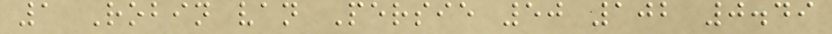1 Robin van Persie 50 102 0.49
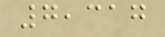7,317
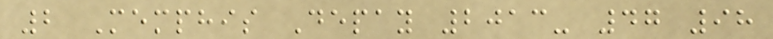2 Memphis Depay 2013- 47 98
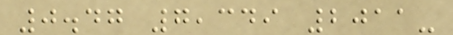0.47 7,349 2011-
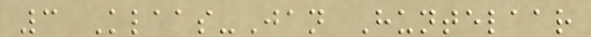3 Klaas-Jan Huntelaar
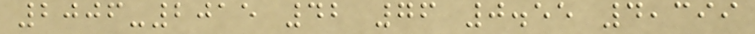2006-2015 42 76 0.55 4,399
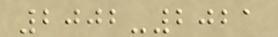2002-2021
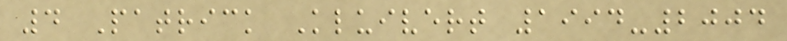4 Patrick Kluivert 1994-2004
